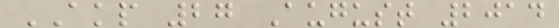AKP 27 August 2014
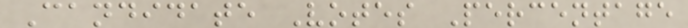Candidate Votes Percentage
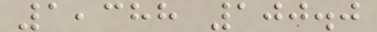1,388 100.0
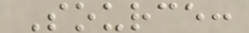Source:
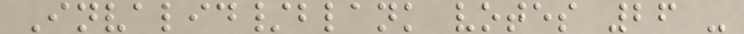Invalid/blank votes 26 -
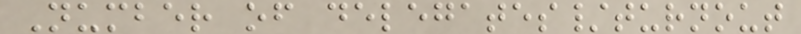Number of delegates/turnout
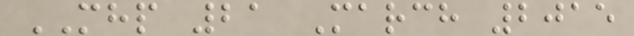MHP 21 March 2015
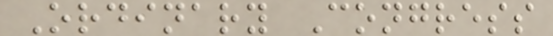Ordinary Congress
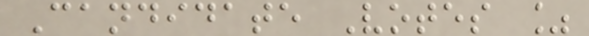Candidate Votes %
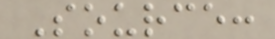Source:
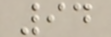94
